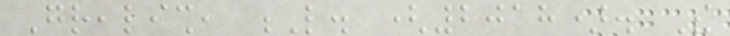Grealish, L. (2018). The
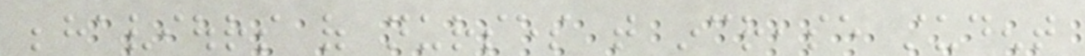behaviours of nurses that increase student
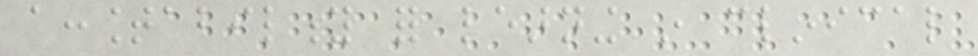accountability for learning in clinical
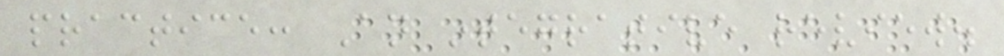practice: An integrative review.
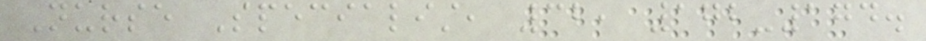Nurse Specialist, 32, 172-174.
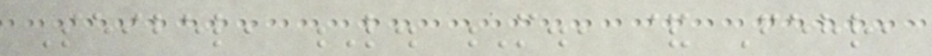Seibel, L. M., & Fehr,
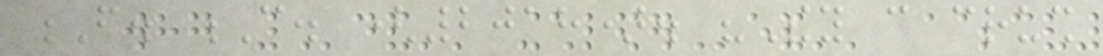F. C. (2018). "They can crush
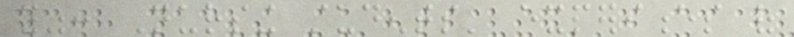you": Nursing students' experiences of
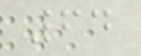64
